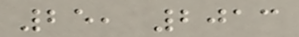25, 2013
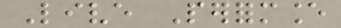Live Performance
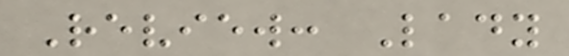Review: Lady
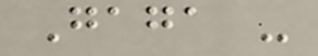Gaga -
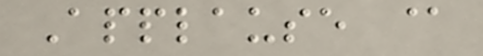Applause @
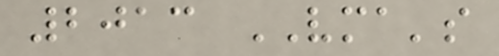2013 VMA's
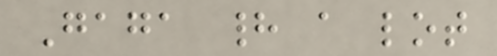Gaga had a lot
